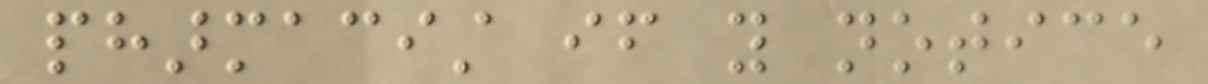pharmacist if you notice
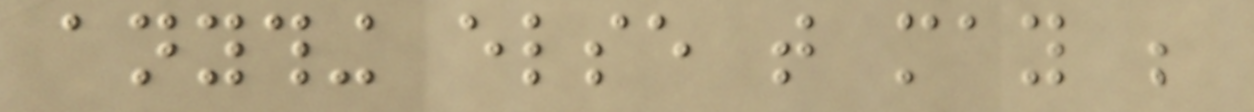anything else that may be
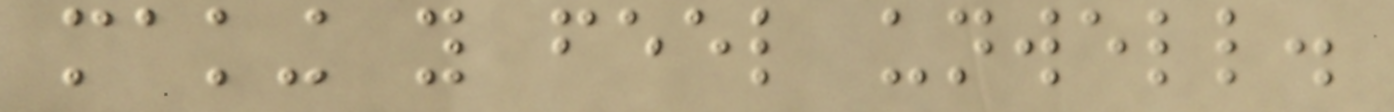making you feel unwell.
